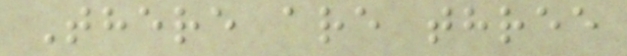There are three
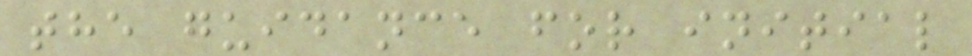the guidance for initial
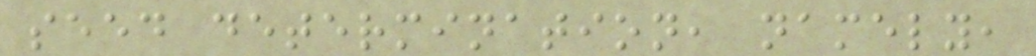seed determination, namely,
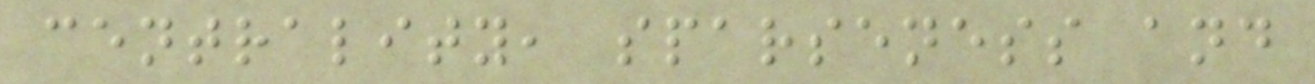centrality, sparseness and
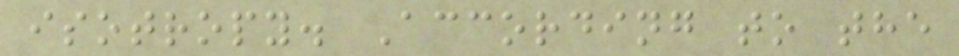isotropy. According to the
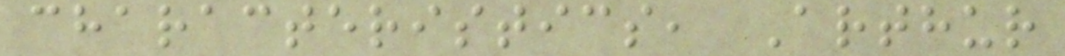characteristics, Arthur
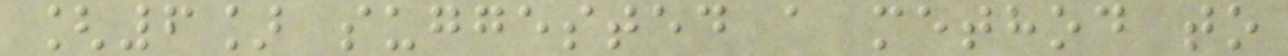[6] suggested a method to
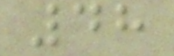48
